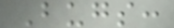Bugs:
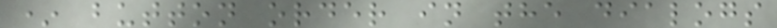* button order in the dialogs
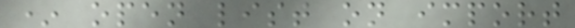* open list on import
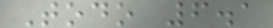Todo 6.1
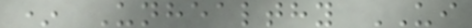* Unhealthy UI
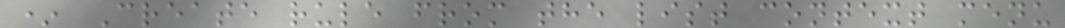* Create rule from the list context menu
